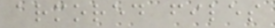armored files
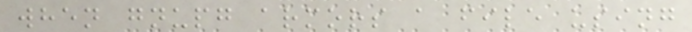when gnupg armors a file using
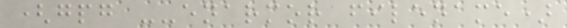(gpg --enarmor filename)
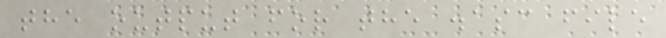the output for the .asc file
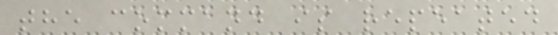the command is repeated
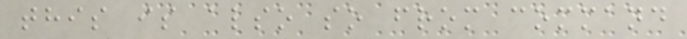this is also so from command
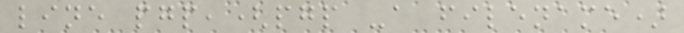line pgp,(pgp -a filename)
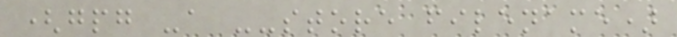(gpg -a --store filename)
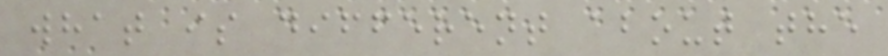what is different about the
